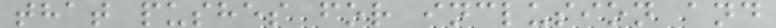that pushes for inclusion and
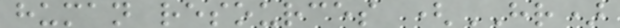human resources (HR)
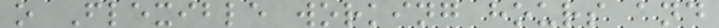o Flexible working hours and
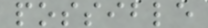possible
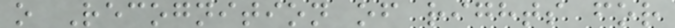o Recognition of rights for
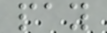pay
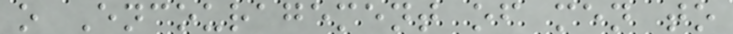o Encouragement of men to
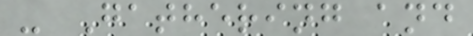- Gathering and
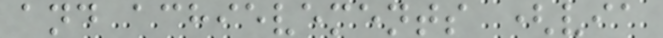and achievements (via
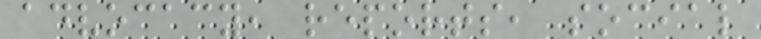advocacy, reports, social
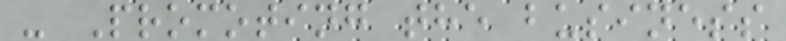- Promoting the business
